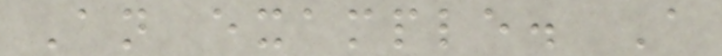An example. A
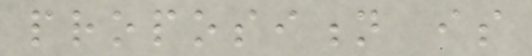proposition is
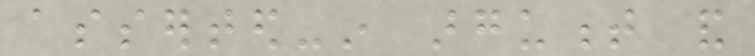asserted-in argument and
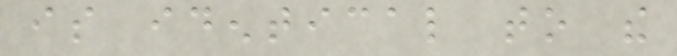is identical to the
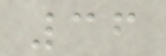36
